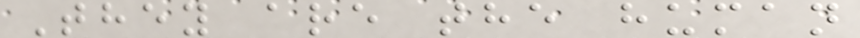They are the human
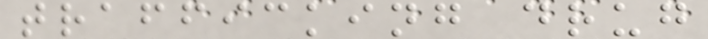trafficking drug
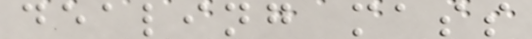dealing mass
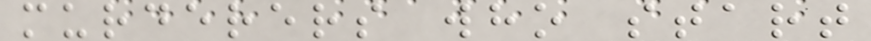murderers who start
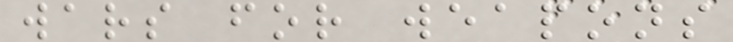wars for weapons
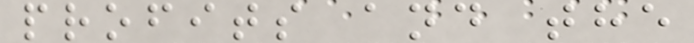profits and the
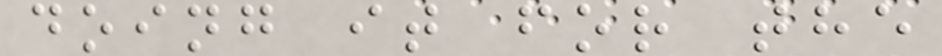doing it for the
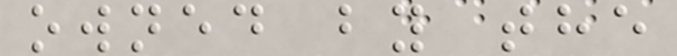owned by the
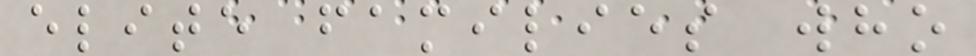elite families who
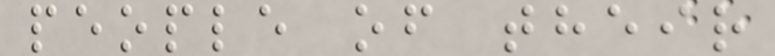people of their
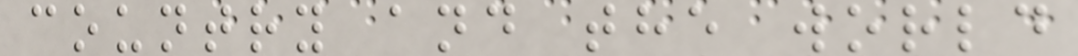country and the world
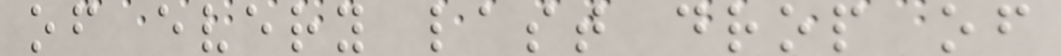of every last drop of
